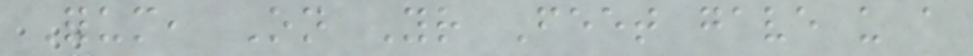Forum, On Your Feet gave us a
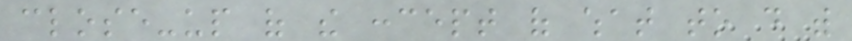close-up of the concept of what to do with
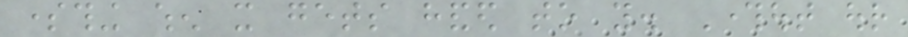something when it gets handed to you. Throughout our
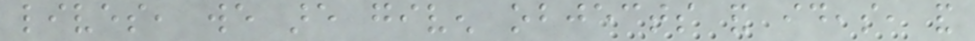lives, we are given objects and ideas, and
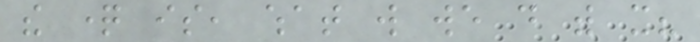the question is, what will we do with it?
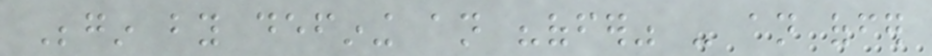Begin by defining an "offer" - an offer
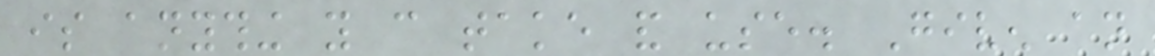is anything you can take and use. Given an
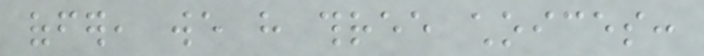offer, we have three choices:
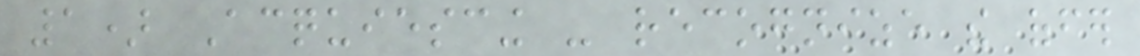1) Acquiescing - recognize the offer
